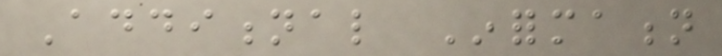Additional Information
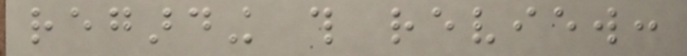regarding this review:
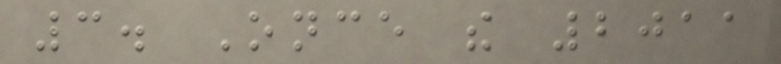3. Once the 2011
